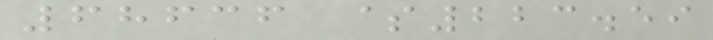68636 $223.59
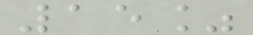15%
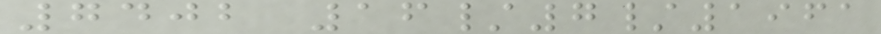7402 16/7/1961
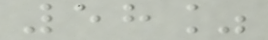58%
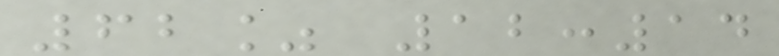62% 12:14
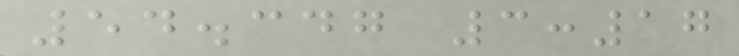54.347 3:17
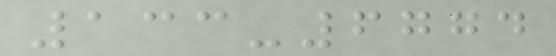133-6774
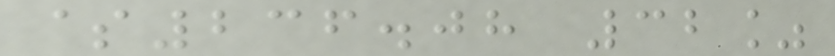$236.08 32%
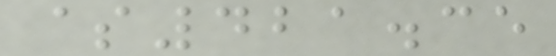$421.35
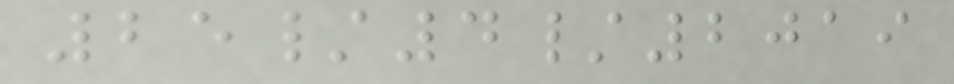25/4/2019
